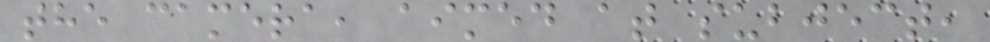the camera, aimed at subject,
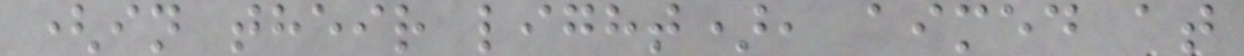(in their light), aimed at
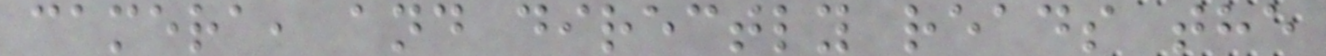camera, and directly reads the
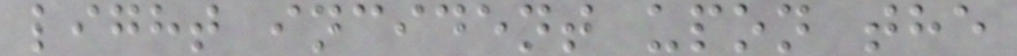light incident upon the
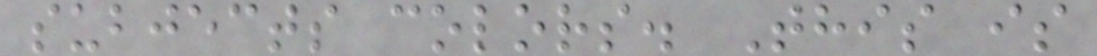subjects colors. This is
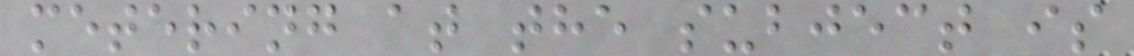metering at the subject is
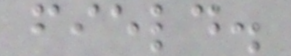field.
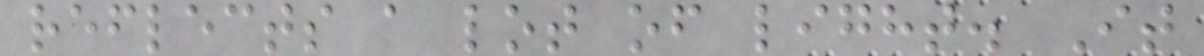reflects a lot of light. It
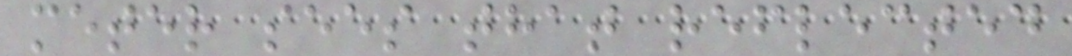meter sees that reflected
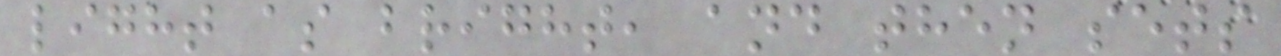light as bright, and then sets
